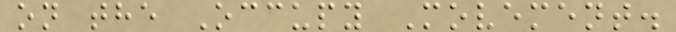on the Occupy Movement.
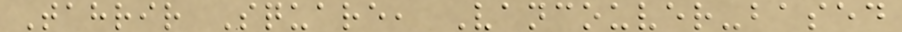Tahrir Square, Vancouver-based
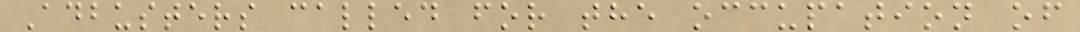Adbusters called for the occupation of
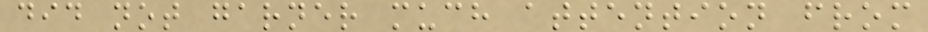did not garner much attention from
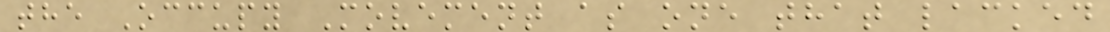the Occupy Movement as one that lacked
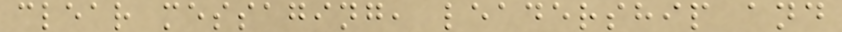clear messaging, leadership and
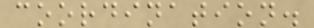coordination.
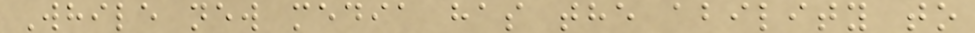While new media has the ability to
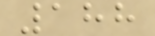188
